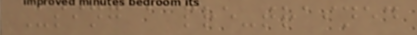Using a pre-trained
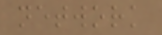network
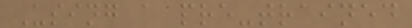Using a pre-trained
